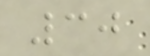30
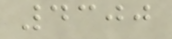4300
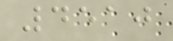4510
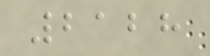2128
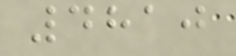4810
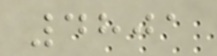4801
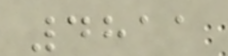4811
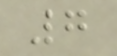7
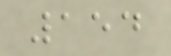154
